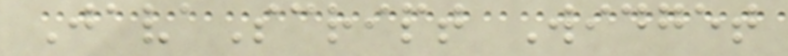JavaScript Widget
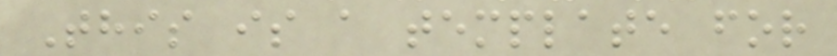This is a template for
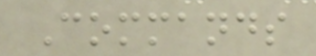Commands
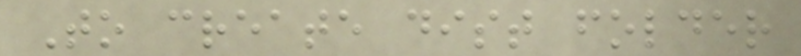To create dist folder
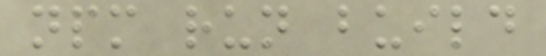npm run build
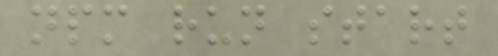npm run start
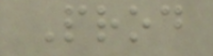Prod
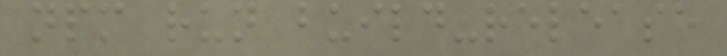npm run build-release
